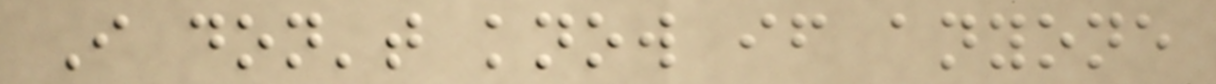I don't know if anyone
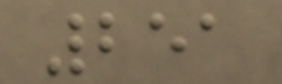251
